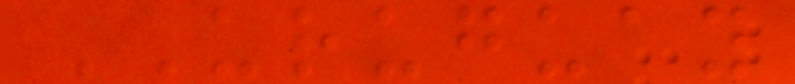URUGUAY
